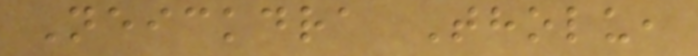Neickdra Tholu,
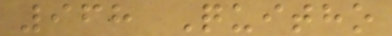968 Quitho
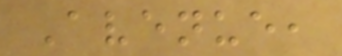Avenue,
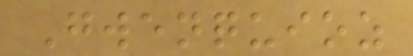Gwenquioz
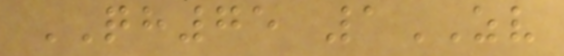QH75 1ZV
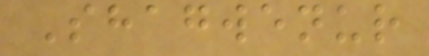Shagwenur
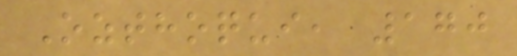Ozthoqui, 170
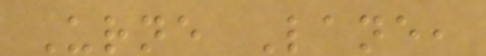Urne Lane,
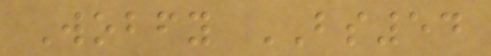Wobfy BS54
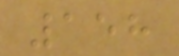158
